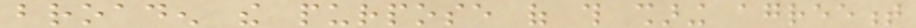broaden the purpose of this sharing agreement
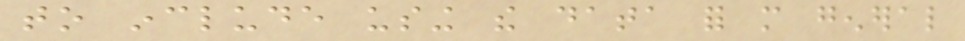to include using the data for more general
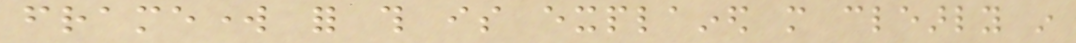framework for this is explained more clearly in
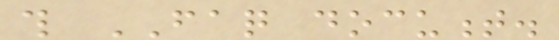this FAQ document.
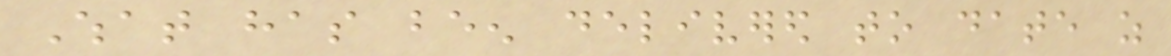What has been delivered to date as
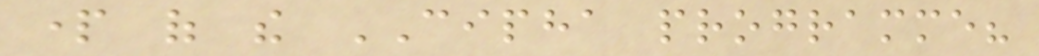part of the CIPHA programme?
